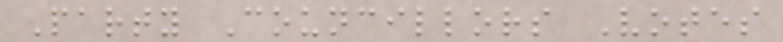Party Councillors Votes
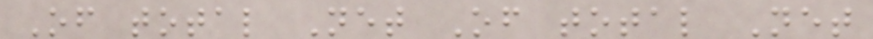Of total Net Of total Net
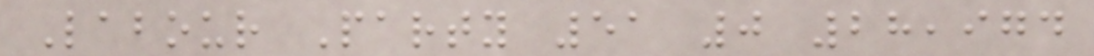Labour Party 51 0 28,974
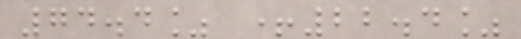74.4% +22.4%
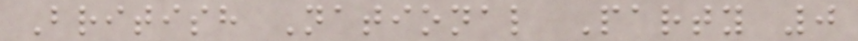British National Party 0
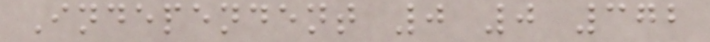Independent 0 0 372
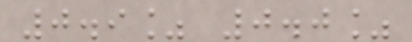0.9% 0.0%
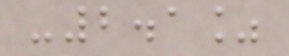-2.1%
